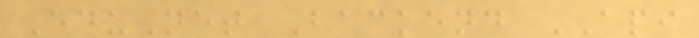EduNet Backend API
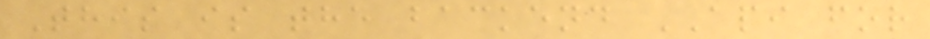This is the backend API for
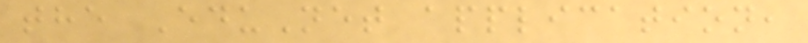the EduNet application,
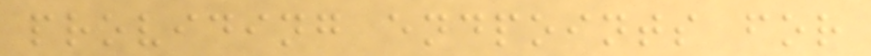providing endpoints for
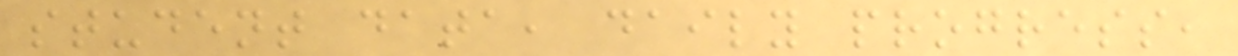student data, daily progress,
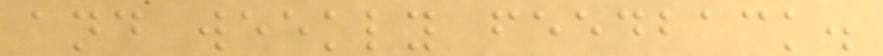and weekly feedback.
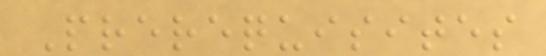Prerequisites
